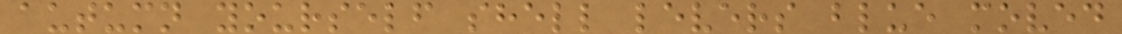autumn yourself shell levers blue moved
